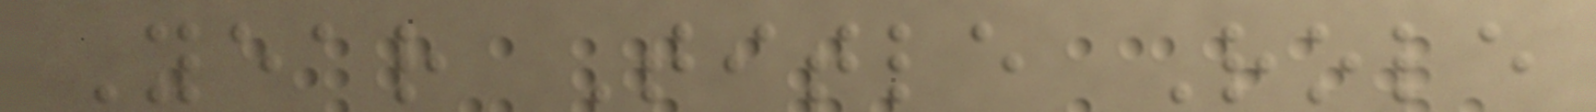Year Title Role
